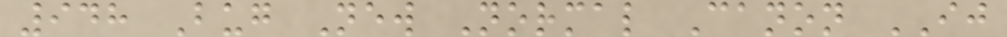948 Bug New Normal Canon IJ
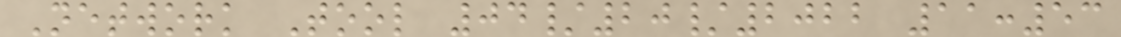Network Tool 04/20/2022 11:53
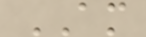AM
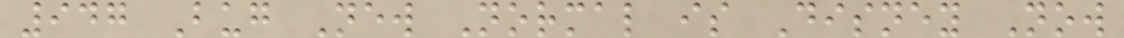947 Bug New Normal is Disney Now
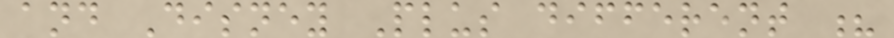and Disney Plus different ?
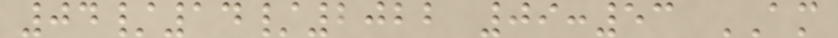04/14/2022 09:53 AM
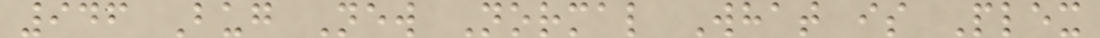946 Bug New Normal What is Plex
